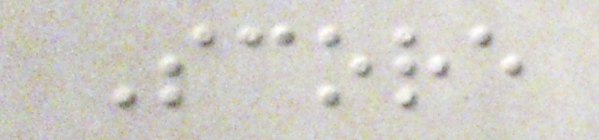Score
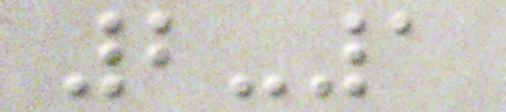2-1
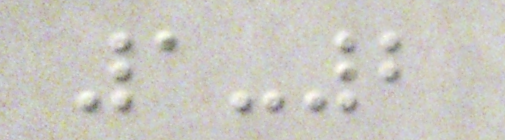1-2
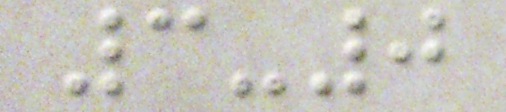3-0
